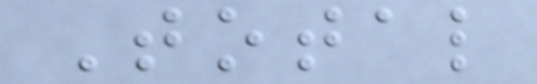Total
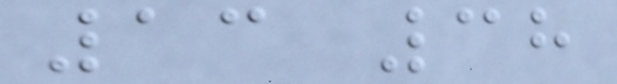13 38
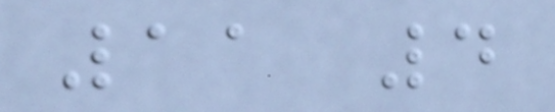11 4
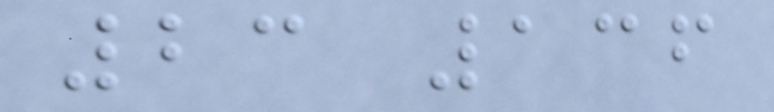23 136
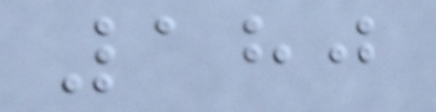180
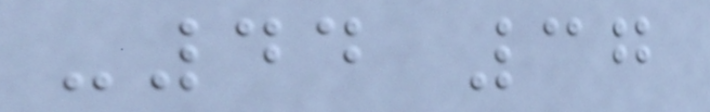-44 37
